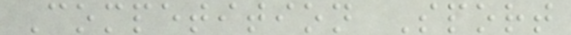Competition Sport
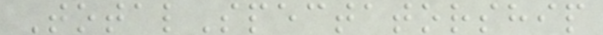TotalSpectatorship
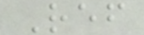Ref
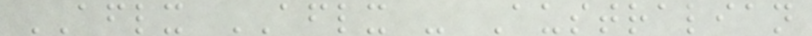AFLX AFLX - Australian
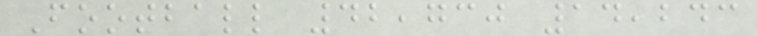Football 42,730 14,243
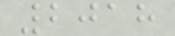2018
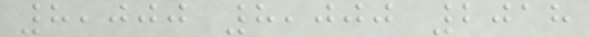8,000 8,000 2018
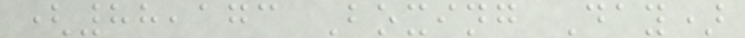(88,173 Boxing Day)
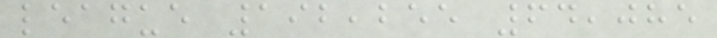league 192,255 64,085
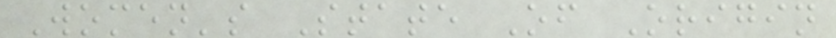Women's State Of Origin
